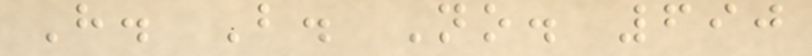H. B. No. 690
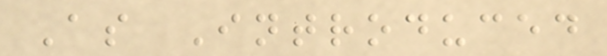As Introduced
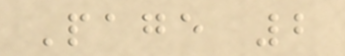Page 2
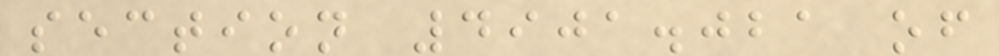section 4901.021 of
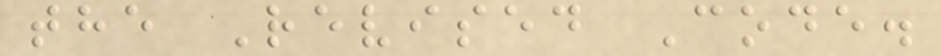the Revised Code.
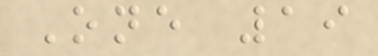One 19
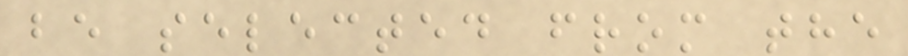be selected from the
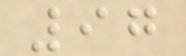97
